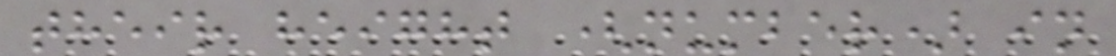their height (number) in
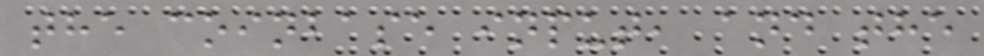the coinbase input, and the
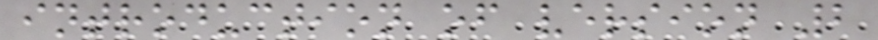introduction of version 2
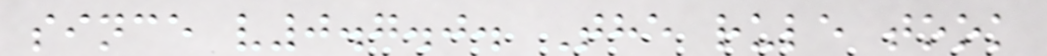since v0.7.0. The rule took
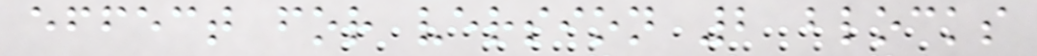effect for version 2 blocks
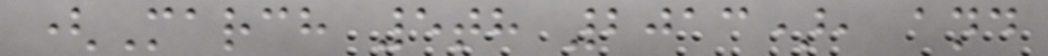(March 5th 2013), and
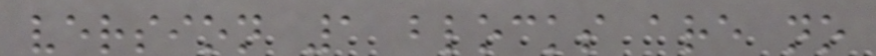version 1 blocks are no
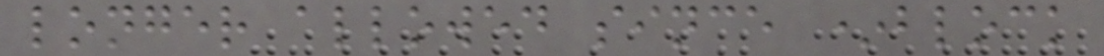longer allowed since *block
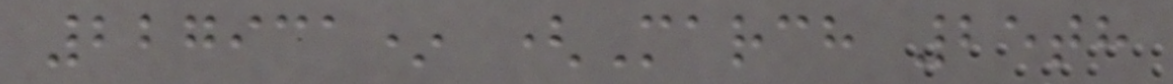227931* (March 25th
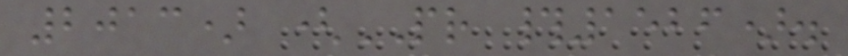2013) (PR #1526).
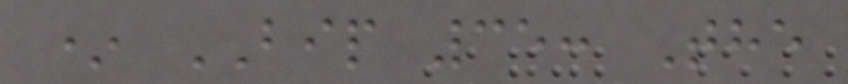* BIP 35: The
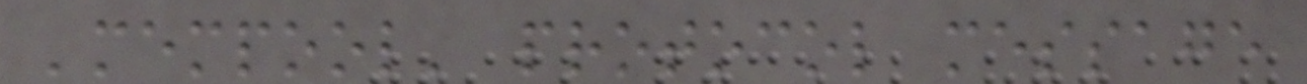'mempool' protocol message
